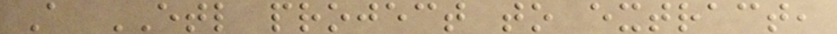A ETL project to extract,
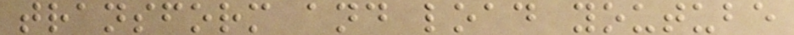transform and load youtube
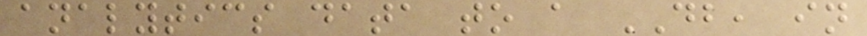analytics data to a DB, in
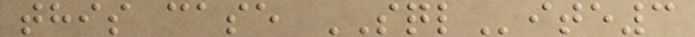this case SQLite3
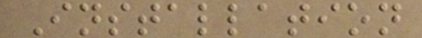Installation
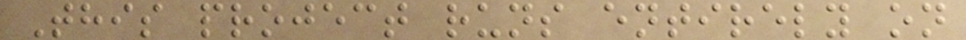This project runs entirely on
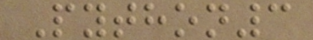Python3
